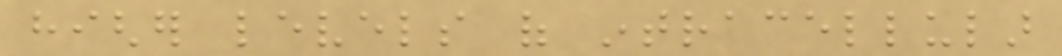higher levels of intracellular
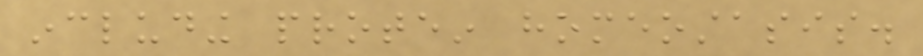including protein homeostasis.
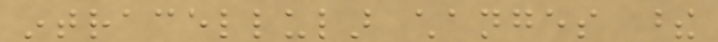intracellular changes these
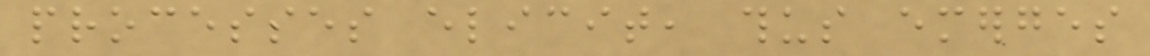processes elicit, thus emerges
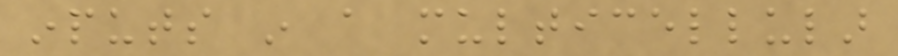inputs in a multicellular
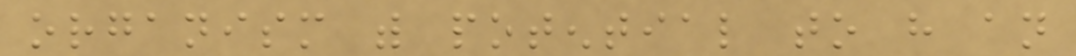organism with potential to have an
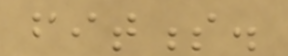fitness.
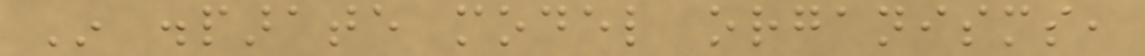In disparate model organisms,
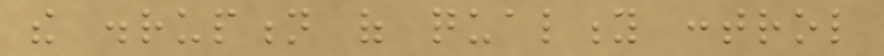the disruption of quality control
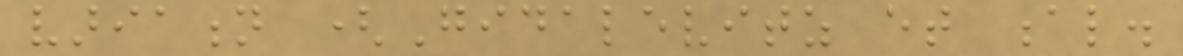variation (Gidalevitz et al.
